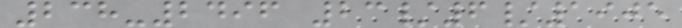238-2496 23/6/1905
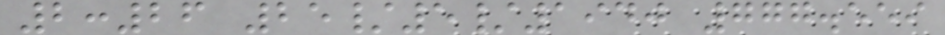2:26 25/5/1940 777.559
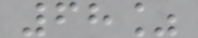68%
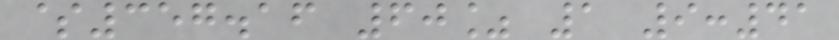$357.16 60% 1 9:41
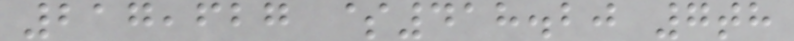217,627 $418.20 7th
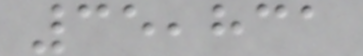35,831
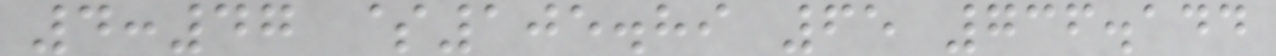4:47 $105.89 65 736.144
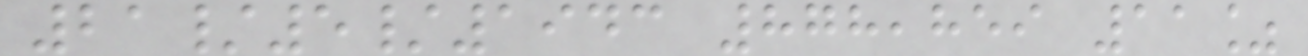21/5/1943 878,859 11%
